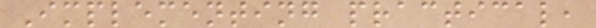Implementing practical,
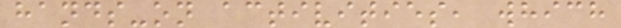hands-on activities, which
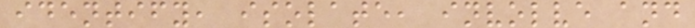identify, isolate, involve and
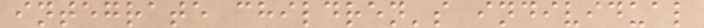integrate children's individual
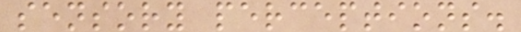sensory perceptions.
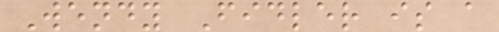Wendy Fidler is a
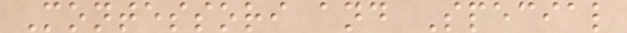Montessori and Special
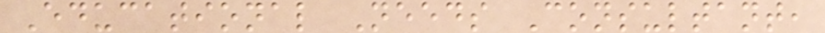Educational Needs Consultant,
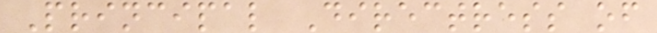Principal Directress of
